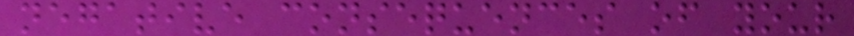negative consequences of your
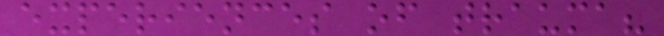experiences of trauma?
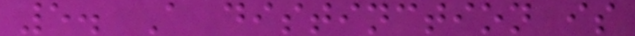5. A distinction is
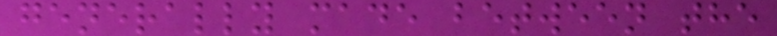generally made between the
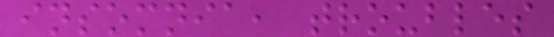insomnia, troubles
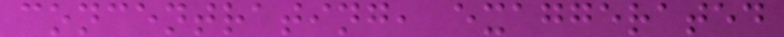concentrating, exaggerated
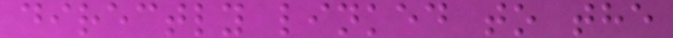directly linked to the
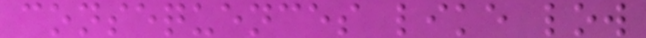consequences like low
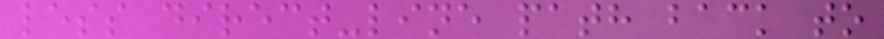less direct-line path back to
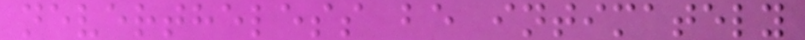nevertheless be intimately
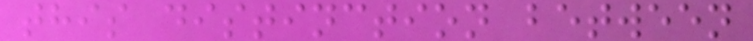this distinction between
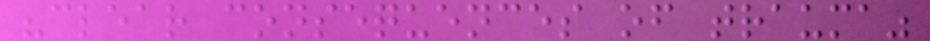"clear consequences of trauma"
